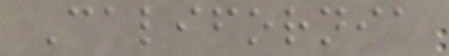California
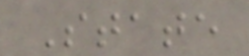State
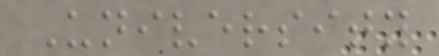University
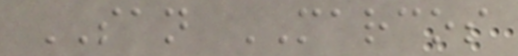SAN MARCOS
